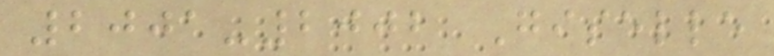2001-2002 Giselle
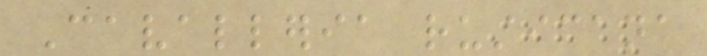Cavalleria rusticana
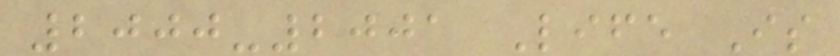2000-2001 Life Is
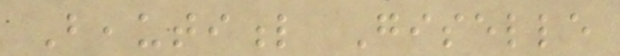Beautiful Giselle
